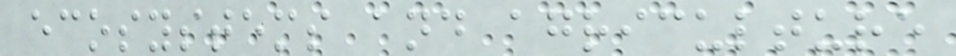ecosystems and agriculture
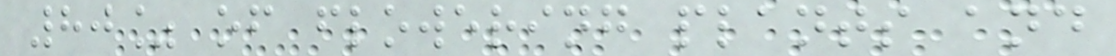80% of flowering plants and
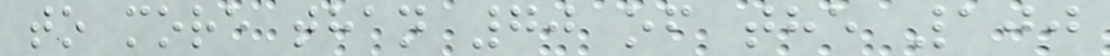to more than 70 of the 100
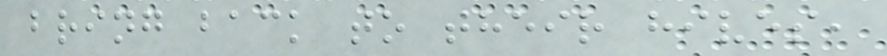bring back to their hives,
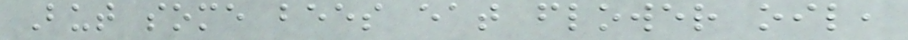But some bees eat flower oil,
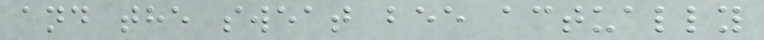and the sweat bee actually
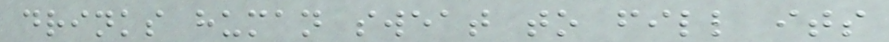drinks human sweat to fill its
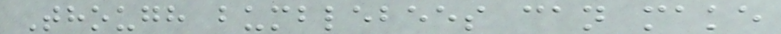Though bumblebees can make
